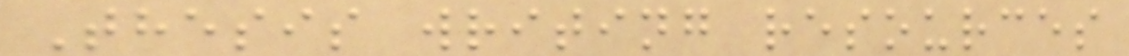Thesis writing resources
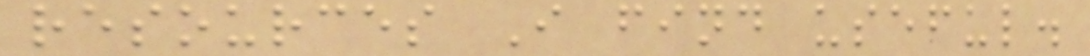resources I find useful.
